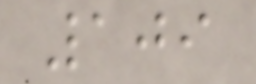109
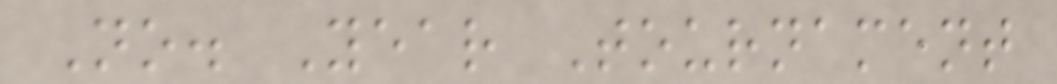No. Year Tournament
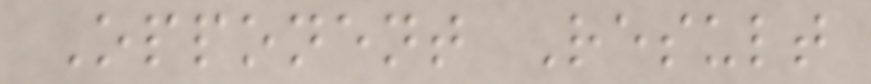Opponent Result
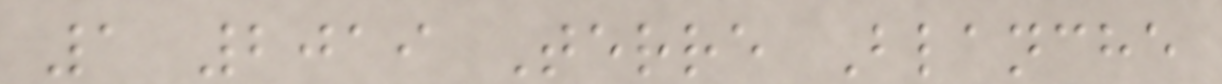1 2019 Terre Blanche
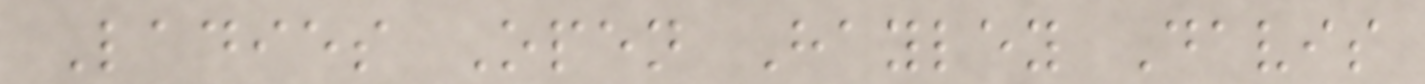Ladies Open Hayley Davis
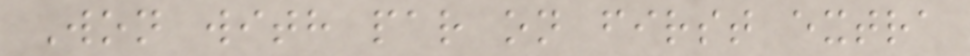Won with par on first extra
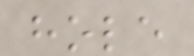hole
